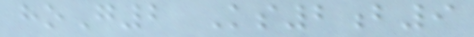hoG2 Ks2b9
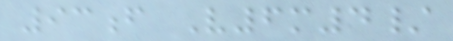93f V6m4/
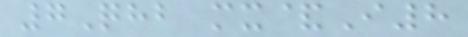7Qhb mx&I8
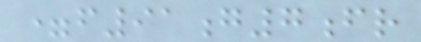=f91g7fr
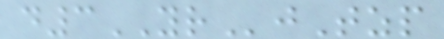d3YRjTzp
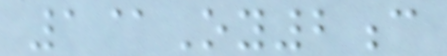1@Oy2c
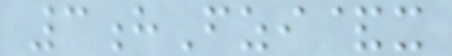3hFzi&x
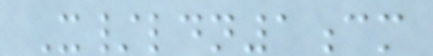X/ldn1cm
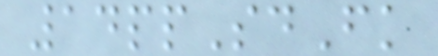14ppSdFk
